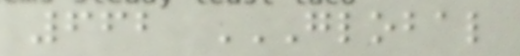662 GLOBAL
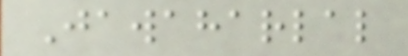Jawaharlal
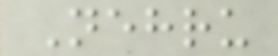Nehru
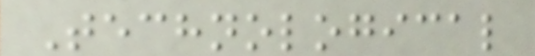Technological
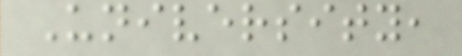University,
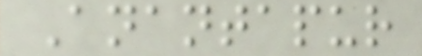Anantapur
